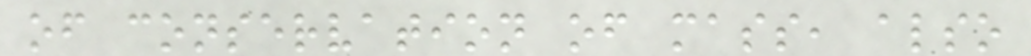of conservation of mass, also
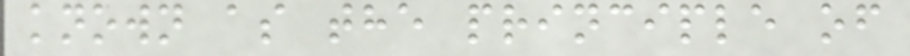known as the principle of
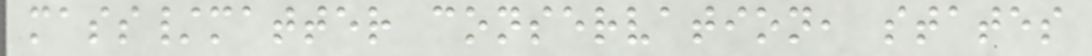mass/matter conservation, states
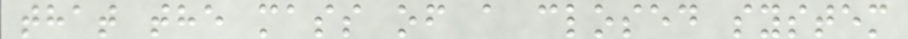that the mass of a closed system
